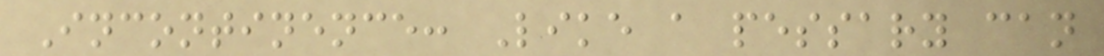Incontinence: Like a pessary can
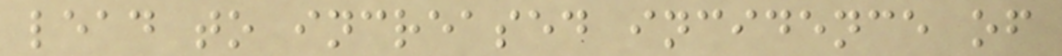lead to increased incidence of
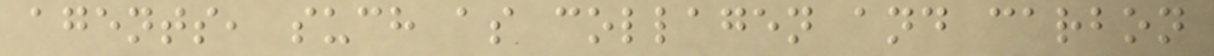agents, such as collagen and carbon
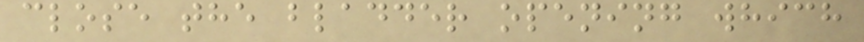close the bladder opening which
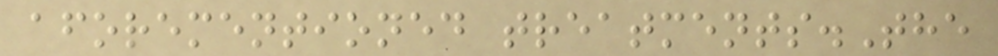aforementioned treatments.The
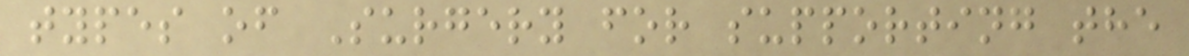types of Surgery for supporting the
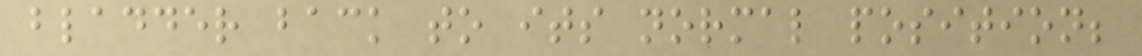bladder back to its normal position;
